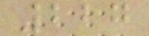227
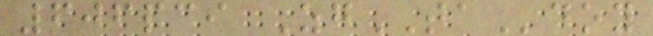606pci ZgTAdoy
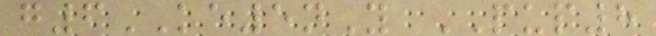g6KE5nY PUP8
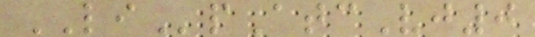LIpAtcVj0
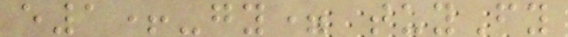e1+-gy= tuyFy
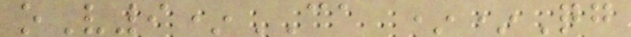oV9*CA **Qg
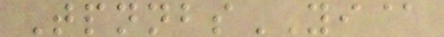TpnnbsYI@
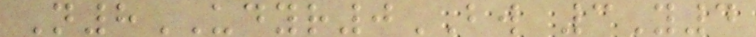N8UDYR0BW 3Y4
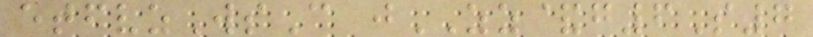etfvzWsC jZZ&g6S7
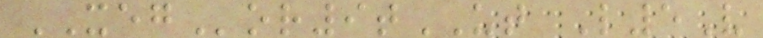XEGor9tUT L5V
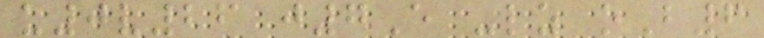u0v26 j7E -lz oB6
